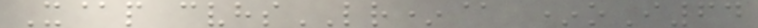X@p cvhsLR*@ *oI64
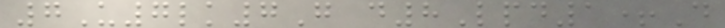7U7lk7G d8Lpd1+D
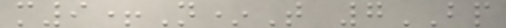m9+N*T 7BP
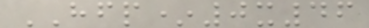HFP*0x46
